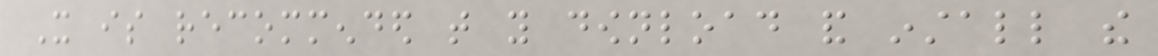It is recommended that you download and install the
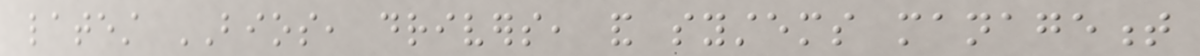latest BIOS, drivers, and systems management
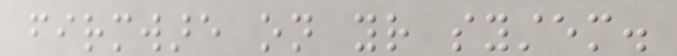firmware on your system.
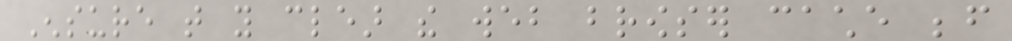Ensure that you clear the web browser cache before
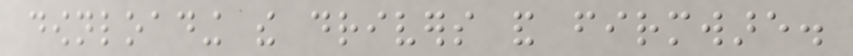downloading the drivers and firmware.
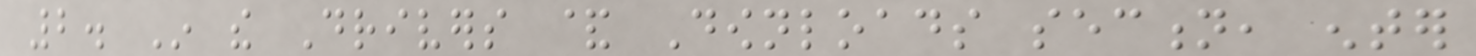2. In the Drivers & Downloads section, enter
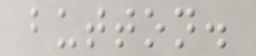button.
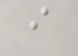i
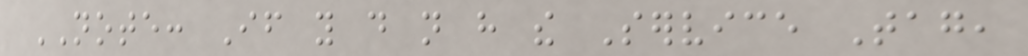NOTE: If you do not have the Service Tag,
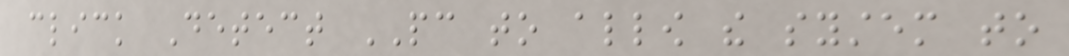click Detect PC to allow the system to
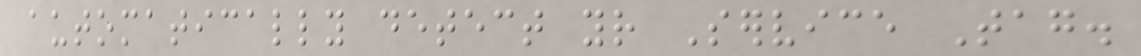automatically detect your Service Tag.
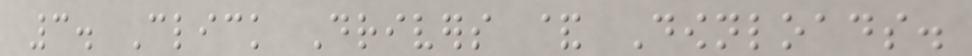3. Click Drivers & Downloads.
